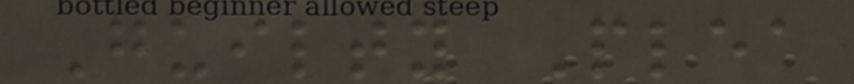Guilty Plea
